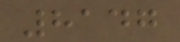8147
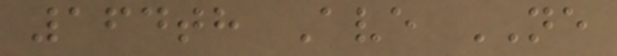164th Ave NE
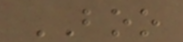BOO
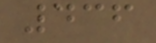436
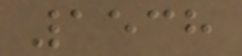1538
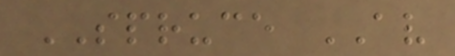SPRUCE AV
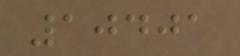10401
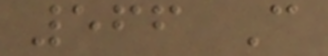566 C
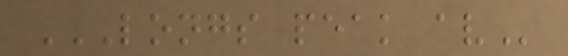LONGS PEAK AV
